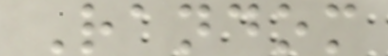Random
